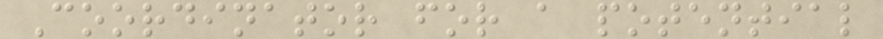Coordinator for a potential
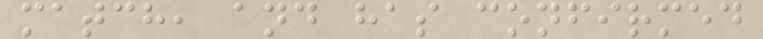match, and has confirmed
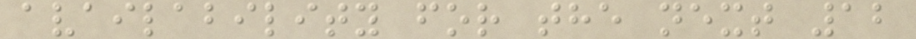availability for the next 12
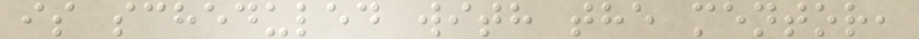is scheduled with the mentor,
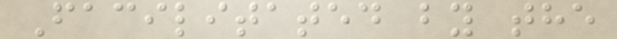Facilitated by the
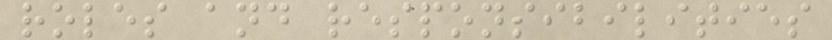roles and responsibilities
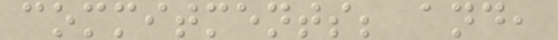commitments; and,
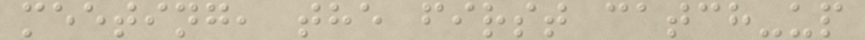meeting, the first catch-up
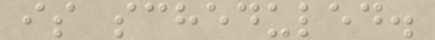is scheduled.
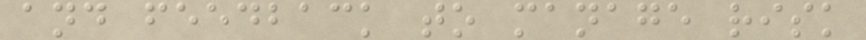and feedback to manage risk
